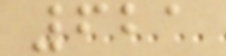621
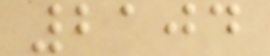2104
